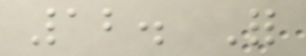12. For
